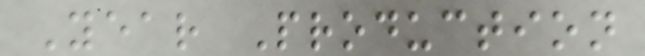Year Production
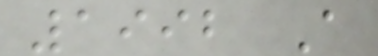1992 A
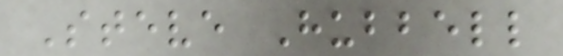Steve Hubbell
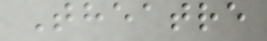Theatre
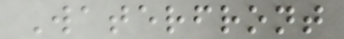Waterfront
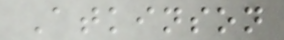Atkinson
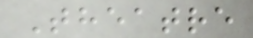Theatre
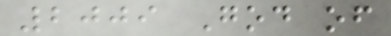2009 God of
